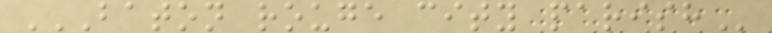BATON ROUGE CITY PARISH
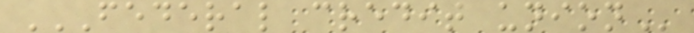FEDERAL CREDIT UNION
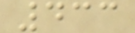433
